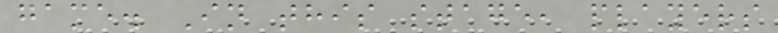game. In this stage, players
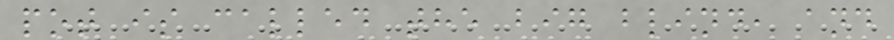pot is called the big blind, and
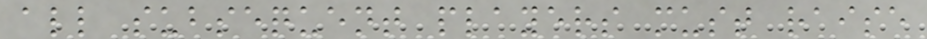all subsequent players must raise
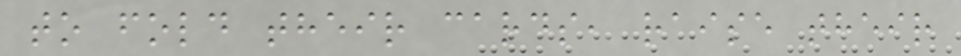to fold their cards, raise their
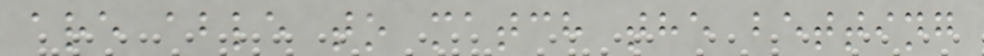are able to match the betting
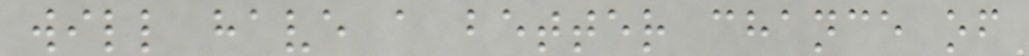will have a better chance of
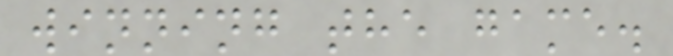winning the game.
